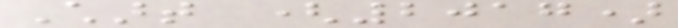Chart (2017)
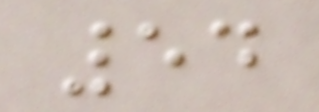54
